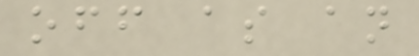off as an
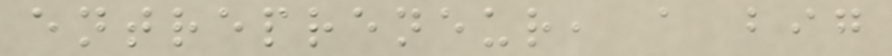entrepreneur, a big
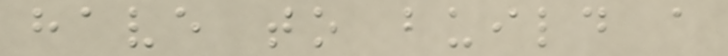have to build a
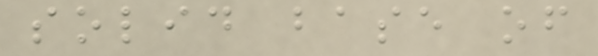solid base of
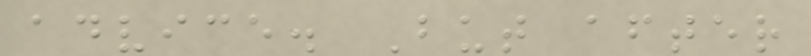advice. But after
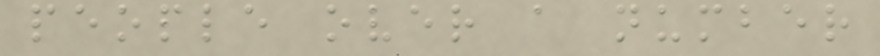people over a number
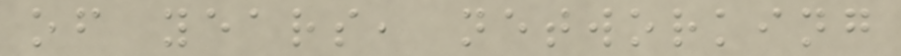of years, networking
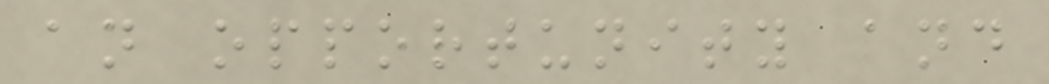an opportunity and
